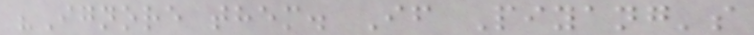"Ignore them. If Piyang's
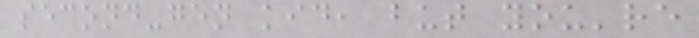second-gen kid, but you're
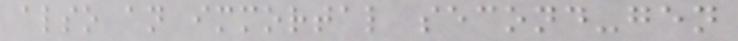also an immortal second-gen
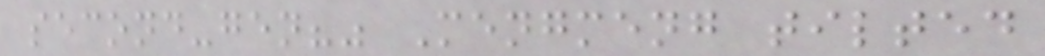second-gen?" Mengmeng tilted
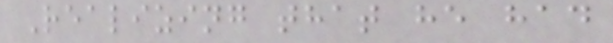Realizing that he had
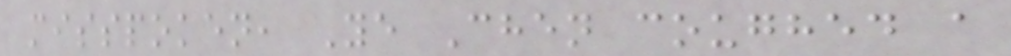misspoken, Ye Chen coughed a
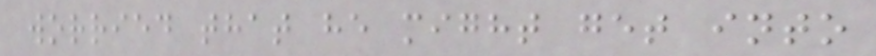worried that he might get into
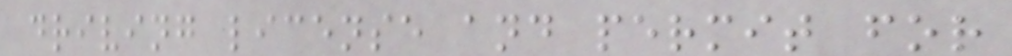driving license and permit for
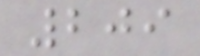209
